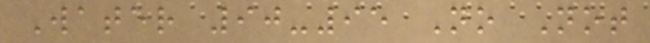Water 90-95 No Not
